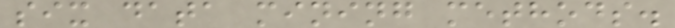six data mining methods.
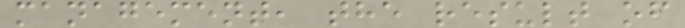management, the result of
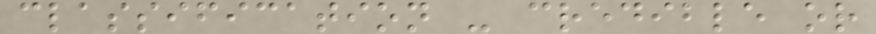classification - credible or
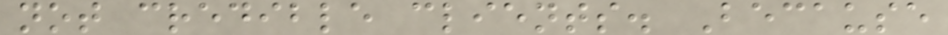not credible clients. Because
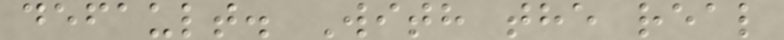default. With the real
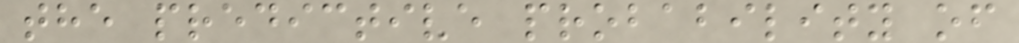the predictive probability of
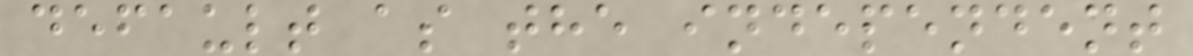default as the independent
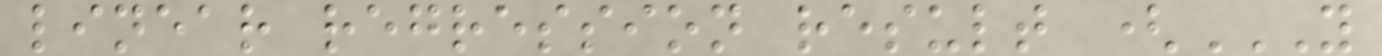linear regression result (Y
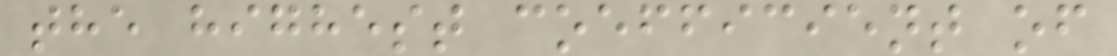the highest coefficient of
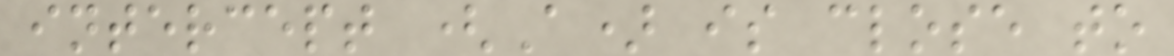intercept (A) is close to
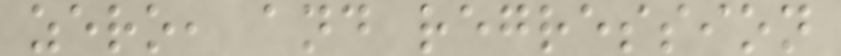zero, and regression
